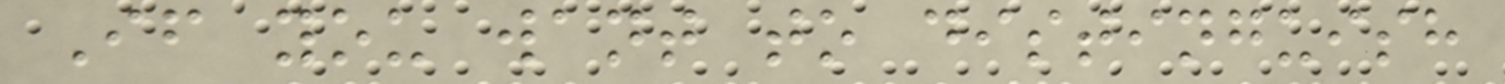If you want to distinguish
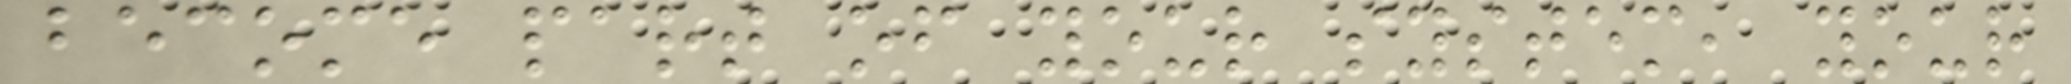become part of your system, your
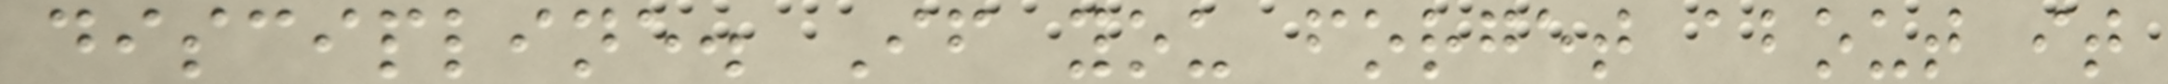discipline. If you forget about it
